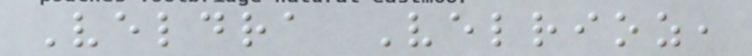Veldra Velrioz,
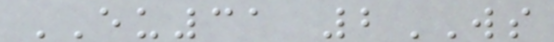EU31 2WS
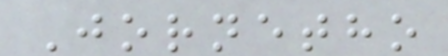Jornetho
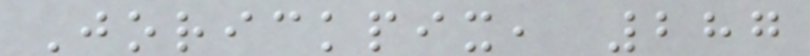Jorickpix, 287
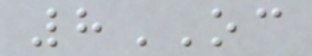8OC
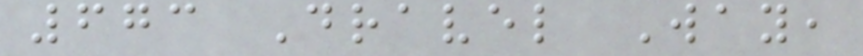673 Dravel Way,
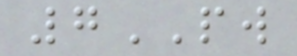7PW
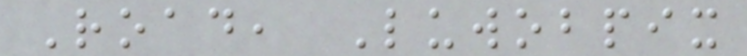Road, Luwobpix
